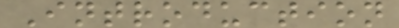Introduction
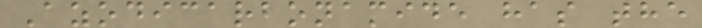Azodicarbonamide has the
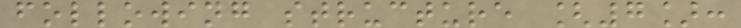following structure [7]:
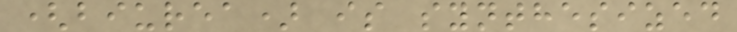(biurea) is synthesized
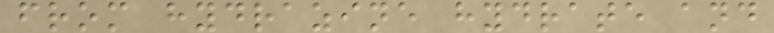from hydrazine hydrate and
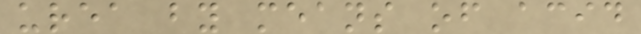urea by means of acid
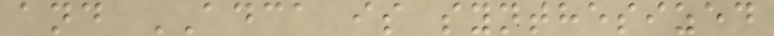and ADCA is synthesized
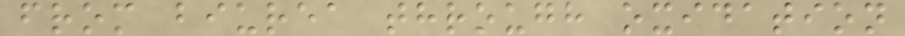from biurea through oxidation
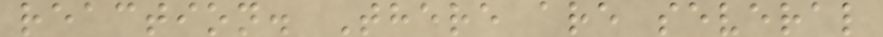reaction. There are several
